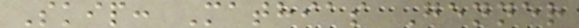Skip: Mathias Genner
